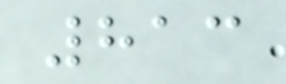813
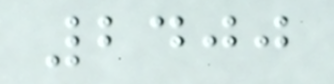2400
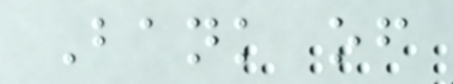Bank of
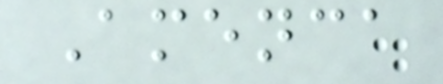Amenca
